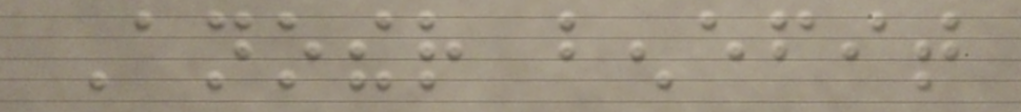Another benefit
